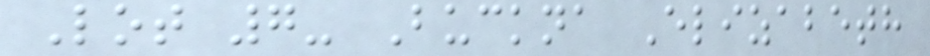Lot 7- Buckna Elizabeth
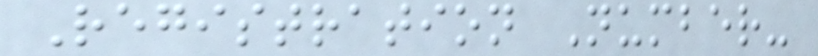Registration Number-
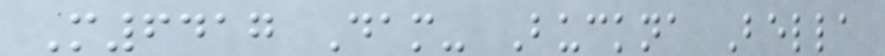M6417 Dam- Buckna Bella
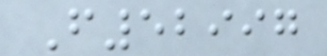F52997
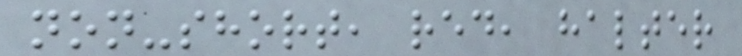non-short, red, halter
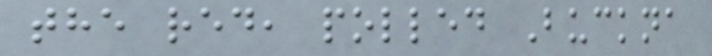the red, polled Buckna
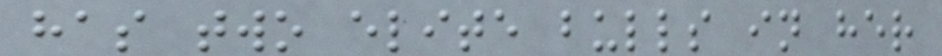has two elite bulls in her
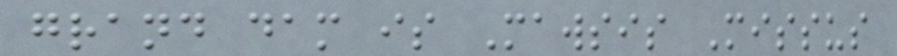grand dam is Mawsis Missus
